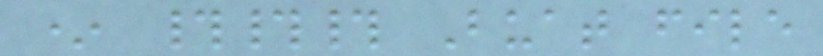* ### Buat file
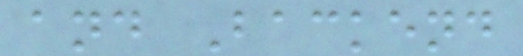and Backend
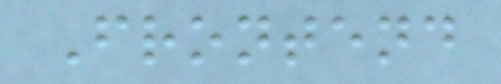Frontend
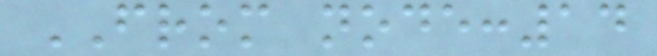FROM node:14
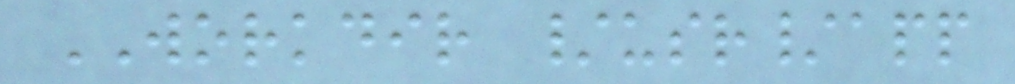WORKDIR /usr/app
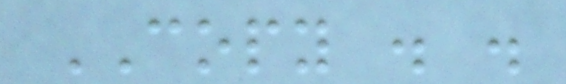COPY . .
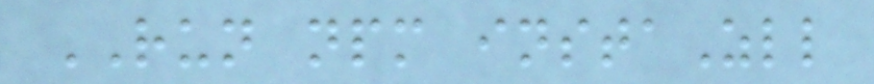RUN npm instaZll
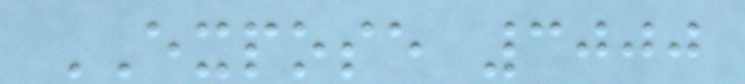EXPOSE 3000
